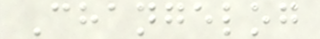Changelog
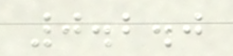0.2.0
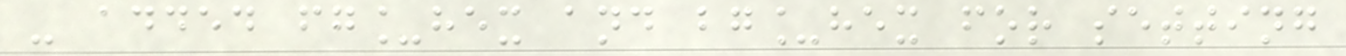- added fg_hex and bg_hex for setting
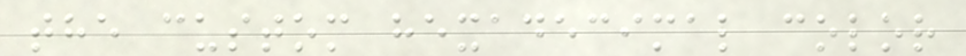the custom hexadecimal color
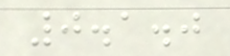0.1.0
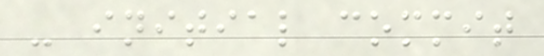- initial commit
